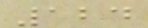124
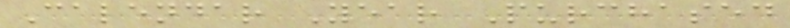Calendar Year Purchased
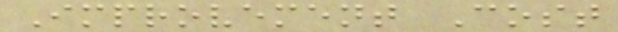Improvement Cost
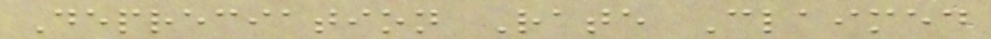Depreciation Rate Claimed
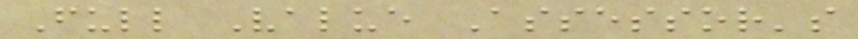Full Value Assessor's
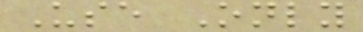Use Only
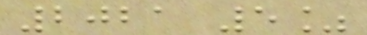2021 5%
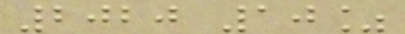2020 10%
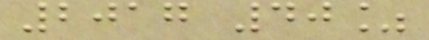2017 40%
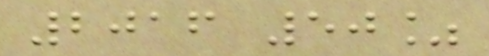2016 50%
